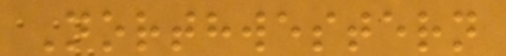Northwestern
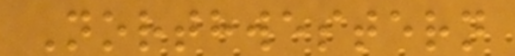Northwestern
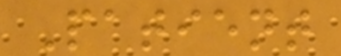Patient
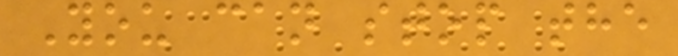You can stop the
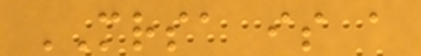MRSA is a
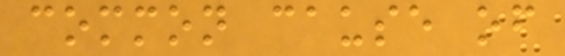common cause of
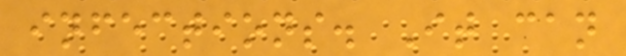infections. It can
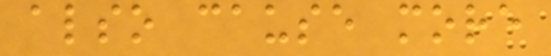also cause more
